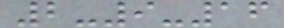2-9-16
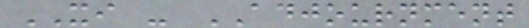XI - ADJOURNMENT
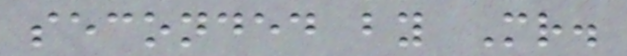seconded by Mr.
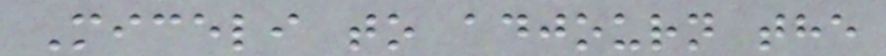Miceli to adjourn the
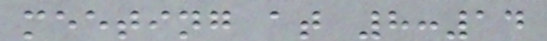meeting at 8:14
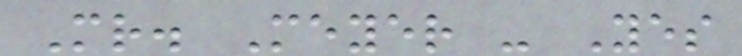Mr. Meyer - Yes
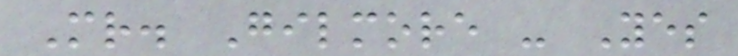Mr. Gilmore - Yes
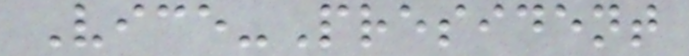Vice-President
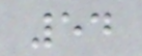54
